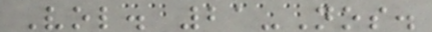Vol. 21-Nos.
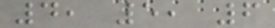4, 5, 6
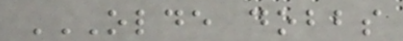OLDE DOBBS
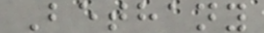Bethany
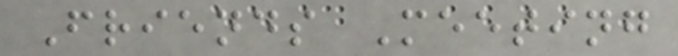Friends Meeting
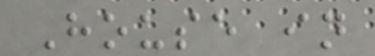House in
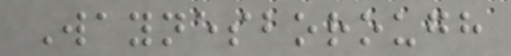Waynesborough
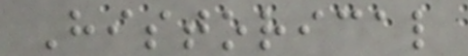Historical
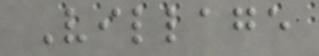Village
